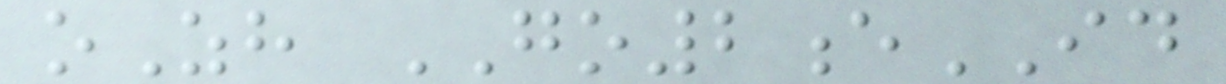oZh GO2eID
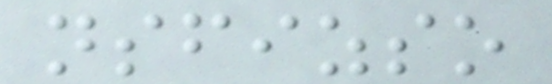nsfizso
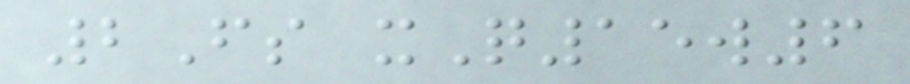2Fs xQ15w6
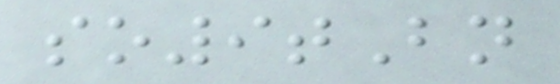so9tBn
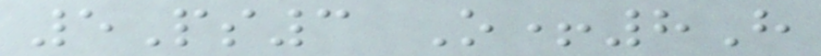5Ps3 O+8H
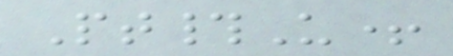Pt#U+
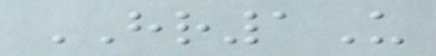HR1U
